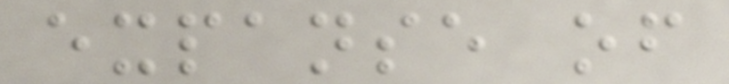expanse of
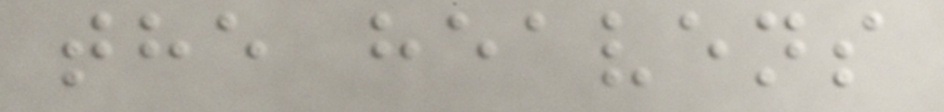the heavens
